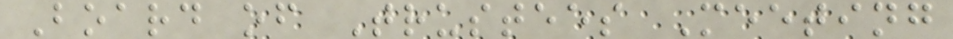Board of Trustees Meeting
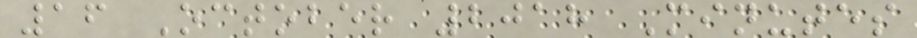16 October 2018 Minutes
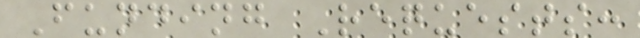Funding Requests:
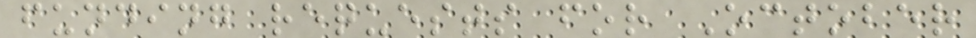funding requests for October
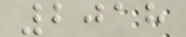2018
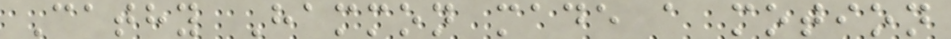Cathy Hammon made a motion
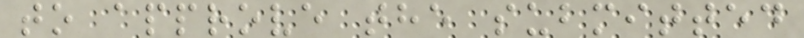to approve the submitted
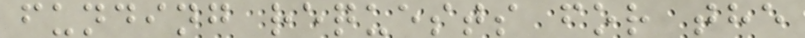funding requests for the
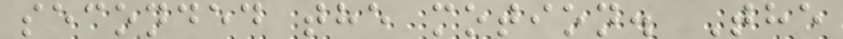seconded the motion. The
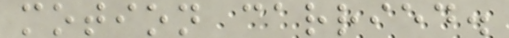motion carried.
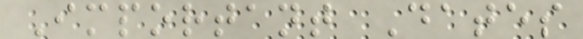Important Dates
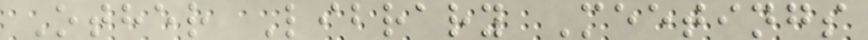Other Library Meetings
